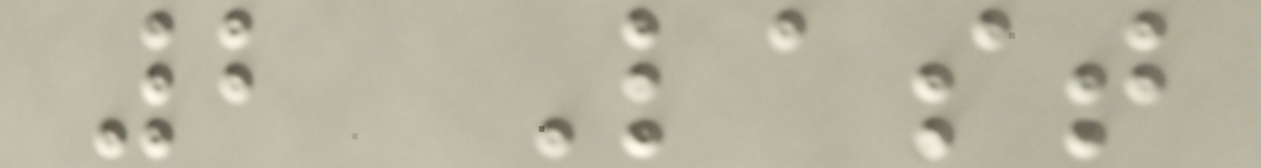2 Last
